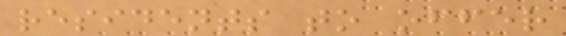residents to offer
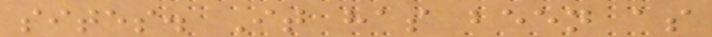sites. It has been as
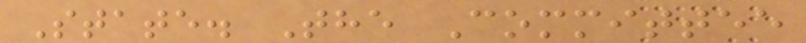State. The Committee
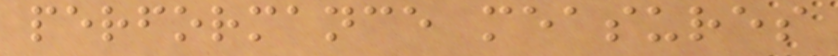performance measures
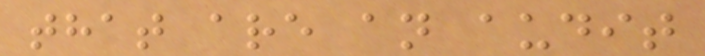that are an audit
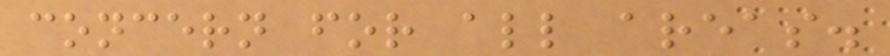concern for all areas.
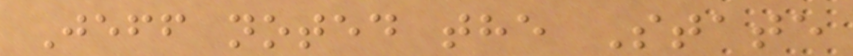Jeff noted the State
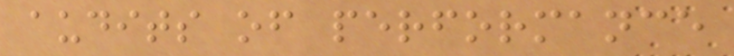audits of performance
